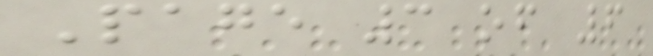Page 3 of 6
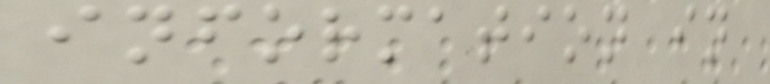information in
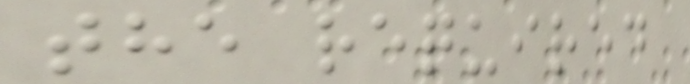the required
